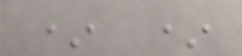* *
